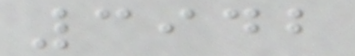3942
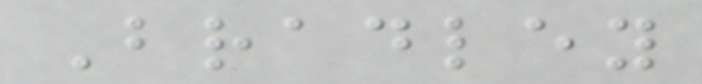Bradley
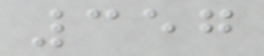357
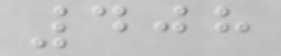408
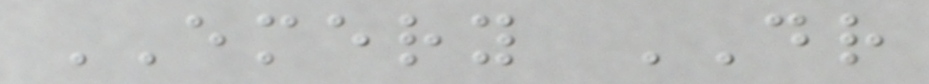EMERY DR
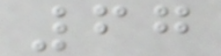67
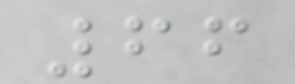66
